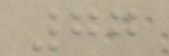77
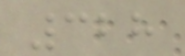328
